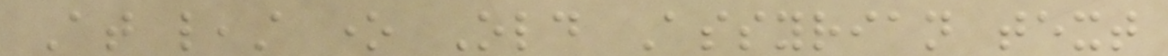At least one Old Assyrian text
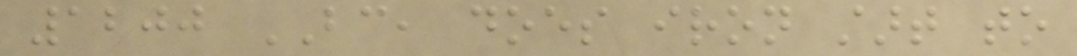1200 BC, does iron start to
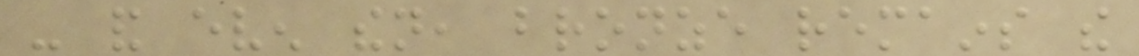- and even then, bronze remains the
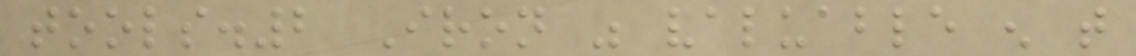tools.2 Iron was valuable enough that
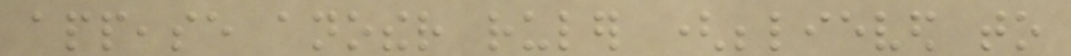appease another ruler (believed to
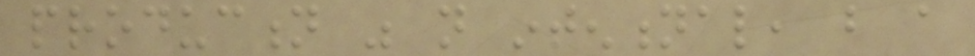production was not intentional, but a
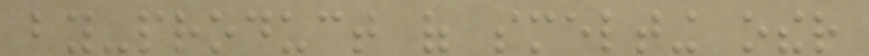by-product of smelting other
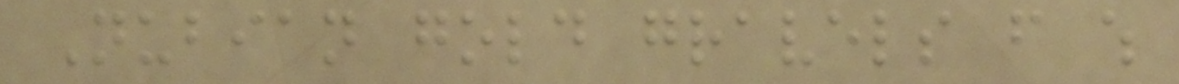Nubian gold gravels from which
